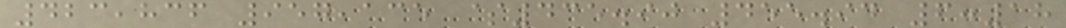423,836 957,135 $435.90 455.94 6:18
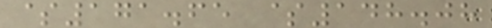$171.65 $148.08
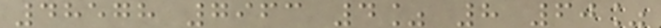48578 7963 4% 8 60%
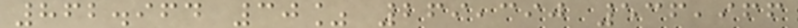862.964 30% 269,390 536,966
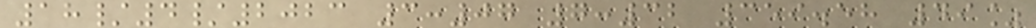18/4/2023 3:07 7:32 359.58 49%
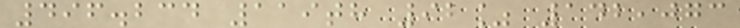496.234 119th 92% 142,073
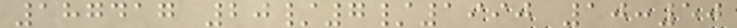187417 20/7/1990 10:50
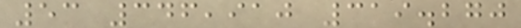53 346,910 319.270
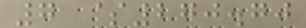7 $270.70
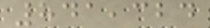841,324
